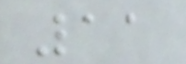11
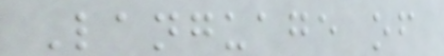Language of
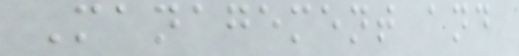Management and
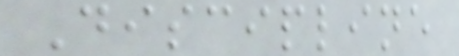Discipline
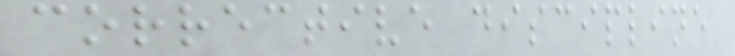corrective discipline
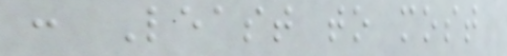: Least to most
